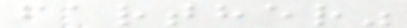farther"
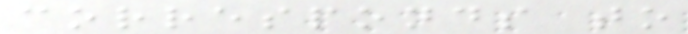corresponds to
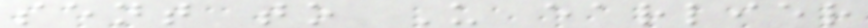sent to U earlier
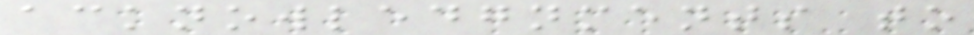acknowledgnments to
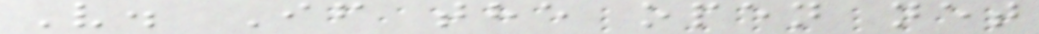V. If the open net
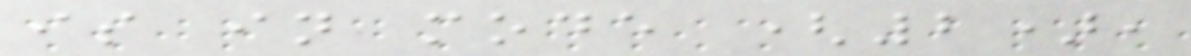is in mode (2),
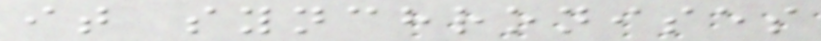it synchronises
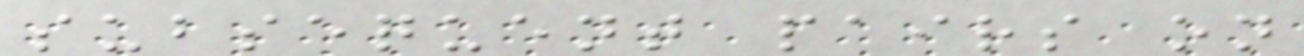subsequent pairs on
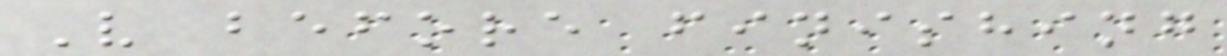V before finishing
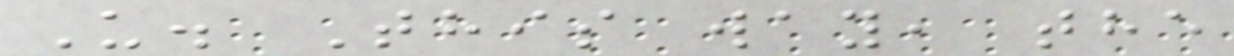U. This way, the
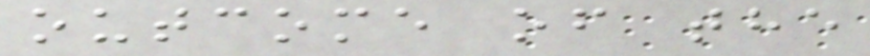outcome of the
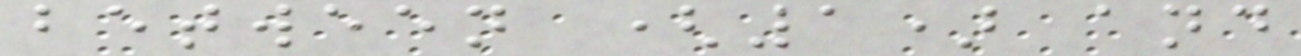between (1) and
